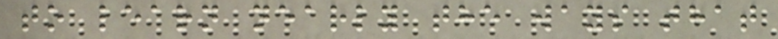to learn nearly the ways that
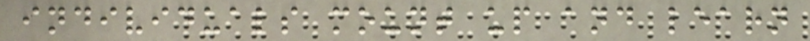individuals mount up and learn
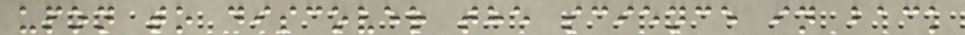upon to discover the science in back
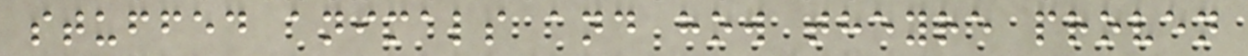stuffed animals and how theyre proven
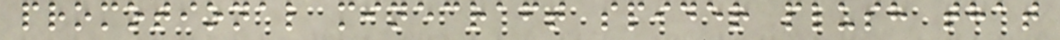promotional minecraft spider plush that
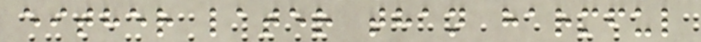either later than harmful
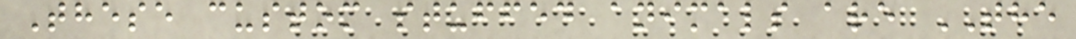These custom stuffed animals are THE
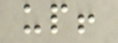up!
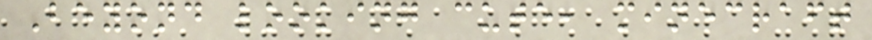Beyond looking cute, minecraft
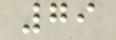79
